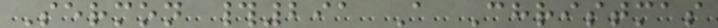Sermon #291 A Christmas
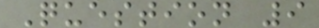Question 9
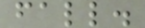fall.
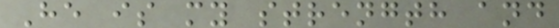He is my strength and
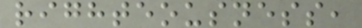righteousness,
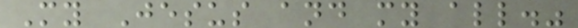My Jesus and my all."
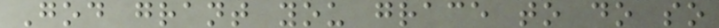God grant you grace to do so
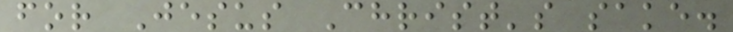for Jesus Christ's sake.
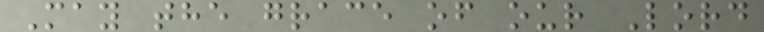May the grace of our Lord
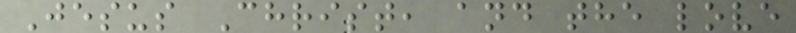Jesus Christ, and the love
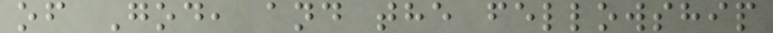of God, and the fellowship
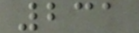231
